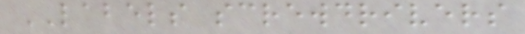LABELS screwdrivers
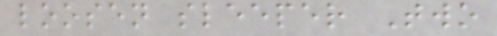loosen sleeper Two
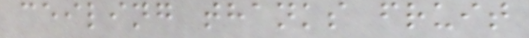ceiling thanks fruit
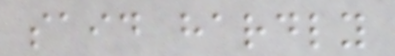said hardly
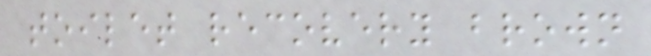toilet recovery brown
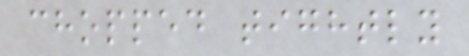chopped tightly
